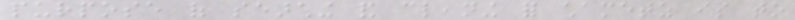purpose of searching and cleaning for chametz is to
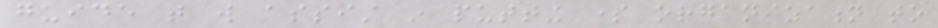guide that will assist in putting some organization to
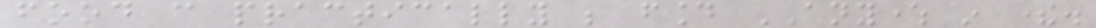food can practically be found ANYWHERE in there.
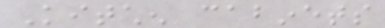Kitchen cabinets
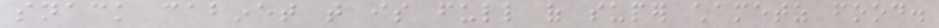snack cabinet that is full of super chametz food.
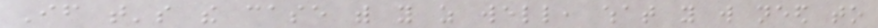If that's the case with you as well, what you will need to
